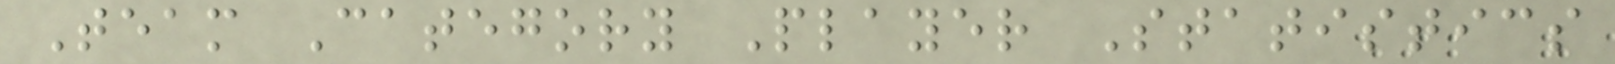Team Category Player Statistics
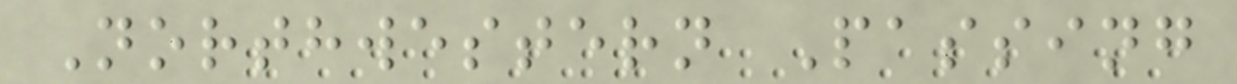Northwestern Passing
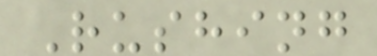Rushing
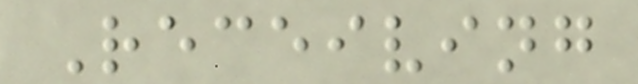Receiving
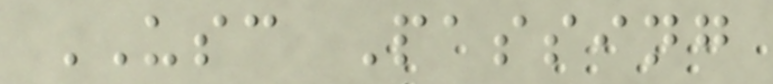USC Passing
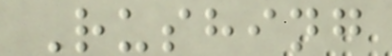Rushing
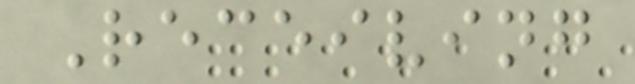Receiving
